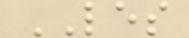LES
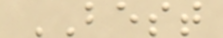BEST
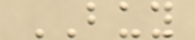BUY
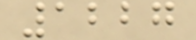1227
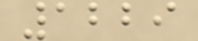1229
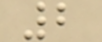2
